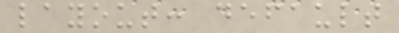layout: default
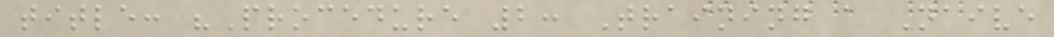title: "Procedure 2: Training a Naive
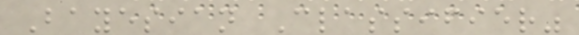Bayesian Classifier"
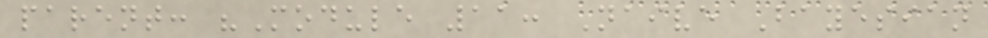parent: "Module 11: Naive Bayesian
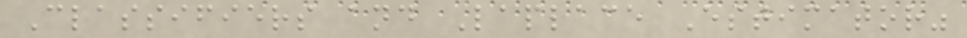Classifiers and Laplace Estimator"
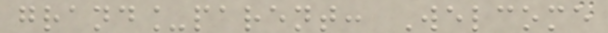grand_parent: Welcome
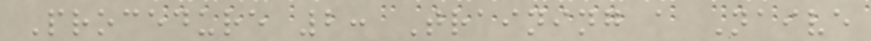Procedure 2: Training a Naive
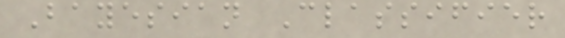Bayesian Classifier
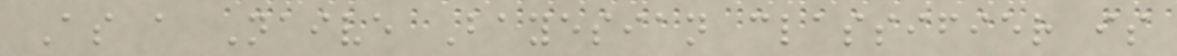As a Naive Bayesian classifier is
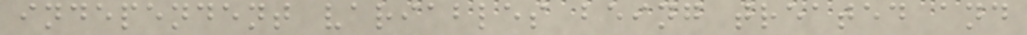independent variables being treated and
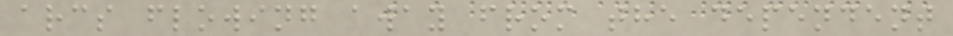arcs flowing away from the dependent
